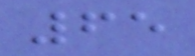65
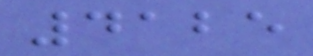4125
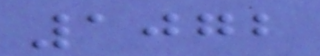1072
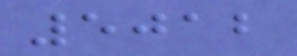5012
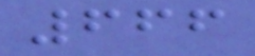666
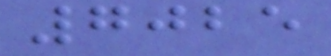7025
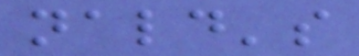nald's
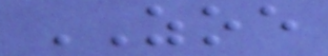ZOE
